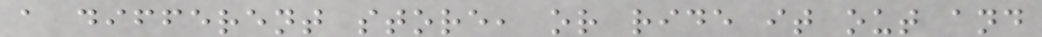a different store, or ride it out and
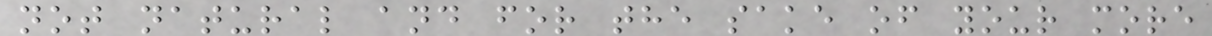not natural and for the sake of your more
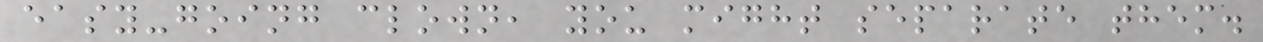easy-going clown, you might separate them.
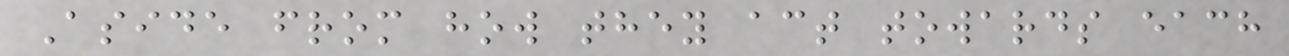Aside from how they act towards each
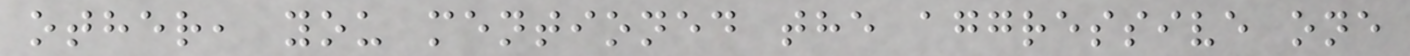other, you mentioned the aggressive one
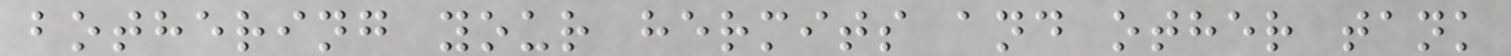bothering your hermits and other tank
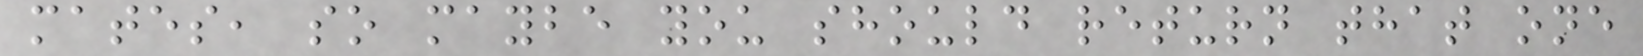mates, so maybe you should return that one
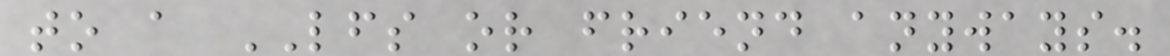to a LFS or friend anyways.
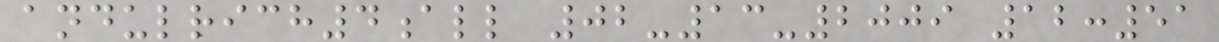andulrich4all 02-13-2009 12:51
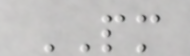PM
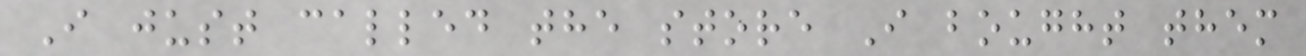I just called the store I bought them
